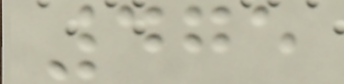475
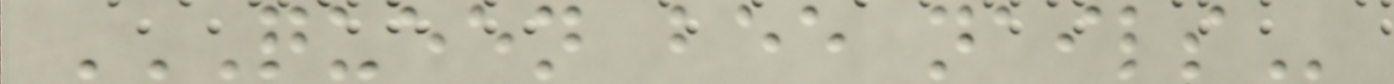QUEEN BEE NAILS
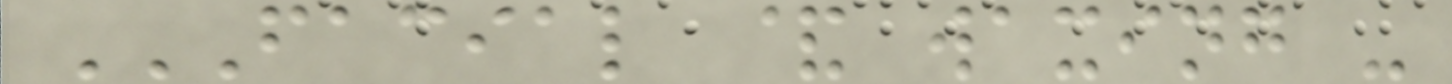FACIAL & WAXING -
